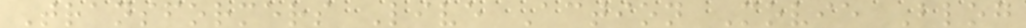Transformers Live Action Movie Blog
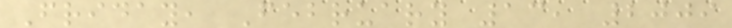Friday, February 13, 2009
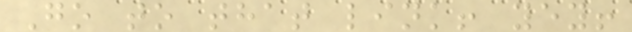Go to that link! yey!
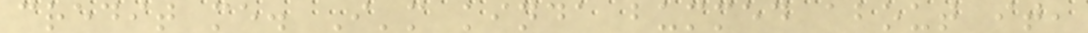credit me. I'm kinda bummed about it,
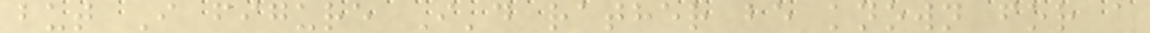but I figure I'd rather be known for a
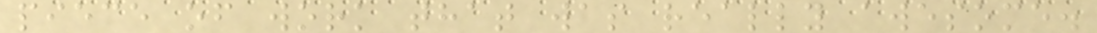piece of work that was really awesome.
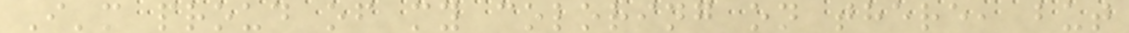I'm proud of my coloring on there, but
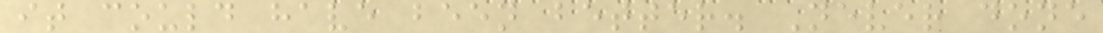it could have been better. Never done
